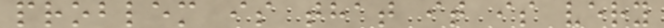problem is that it is very
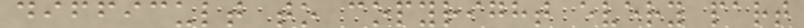difficult to copyright every part
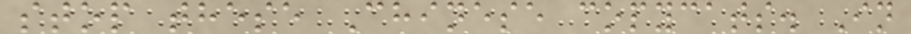stop these Chinese copycats. In
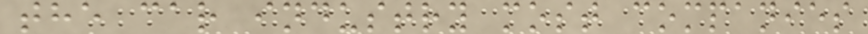the car industry most companies
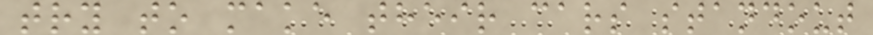try to make their cars standout
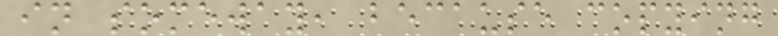in someway, because copying
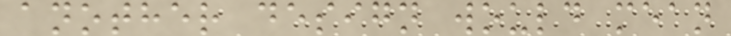another design would mean
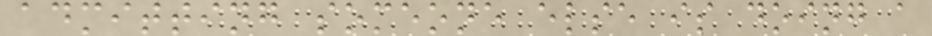admitting someone else is doing a
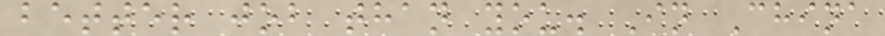better job than you. In China
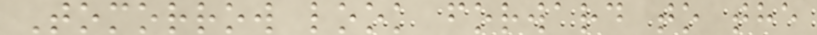Tomorrow look forward to the
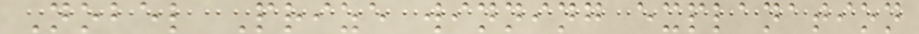Nobel Prize winning explanation
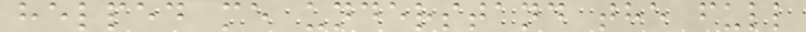helped me understand the full
